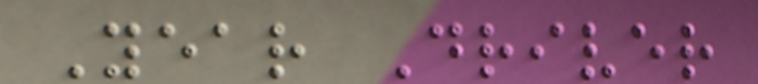Year Driver
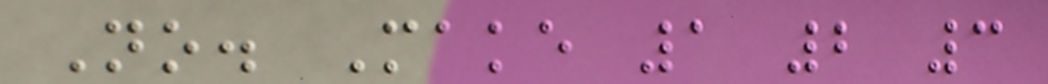No. Make 1 2 3
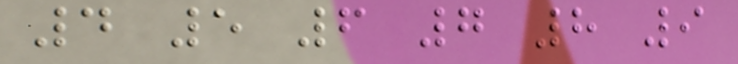4 5 6 7 8 9
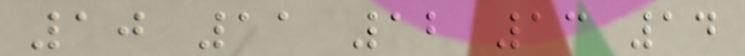10 11 12 13 14
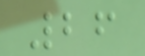26
